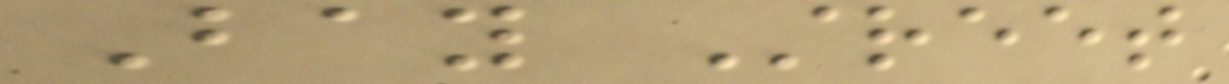Bay Street
